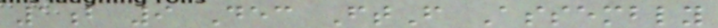1b 9 Dec FtF Assembly
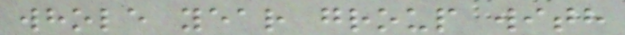whole year group with
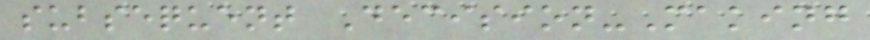subsequent Decision-Making
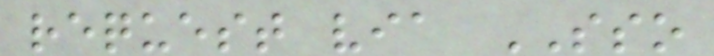request via SSO
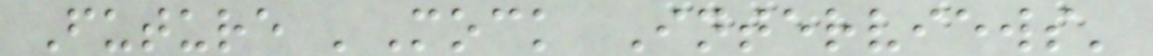Future 'Mock Interviews'
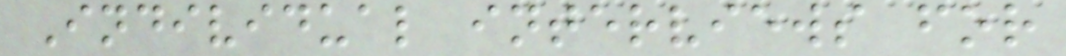Individual interviews for
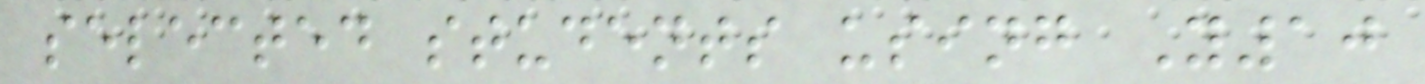selected students using Y10
